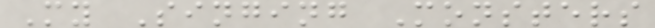My Singing Monsters
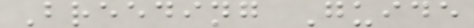Breeding Guide
